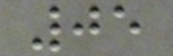05
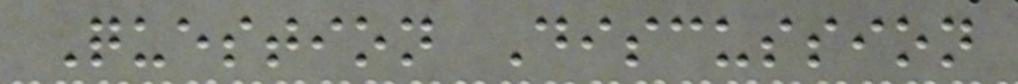Question Discussion
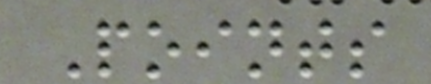Points
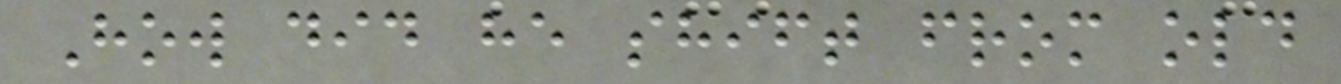How did he shift from old
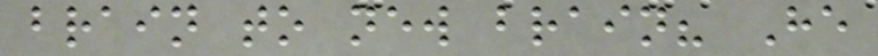brain to new brain? He
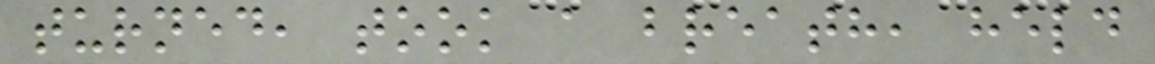turned, took a breath, held
